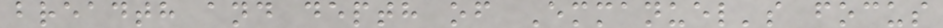breadth and depth of Emmanuel's focus
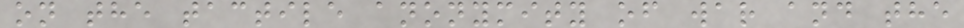on the tactile anonymity of war and the
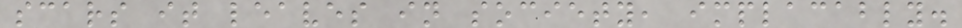scars it leaves in society, implacably.
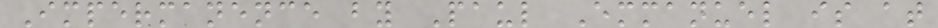Impermanence by Paul Emmanuel is at
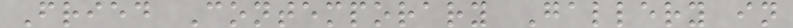Fried Contemporary Gallery in
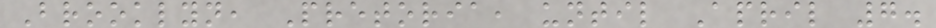Brooklyn, Pretoria, until April 7.
